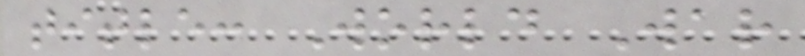title: World War
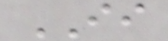II
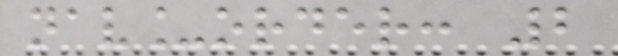nav_order: 2
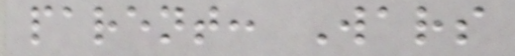parent: Wars
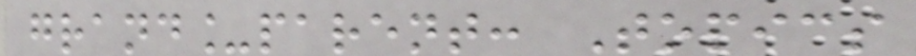grand_parent: Topics
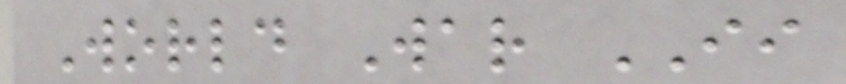World War II
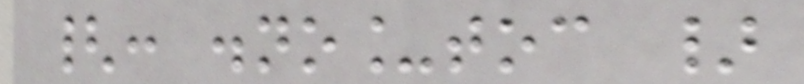{: .no_toc }
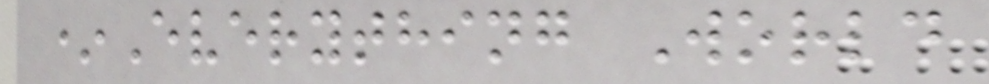*Everything World
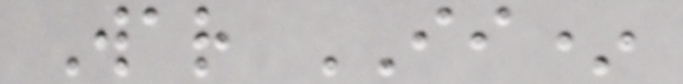War II*
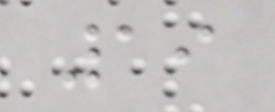19
